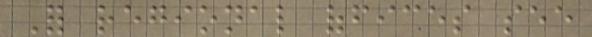For regional offices see
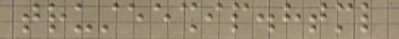trusteeship.html
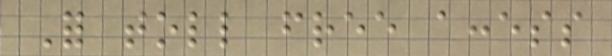For toll free access
